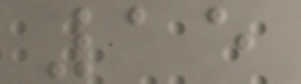15
